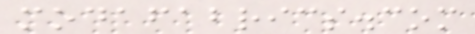modafabrics.com
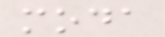moda
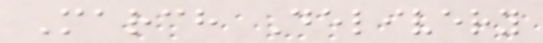March Delivery
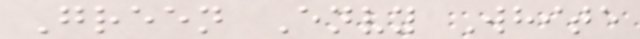Green Envy White
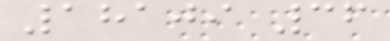18109 36
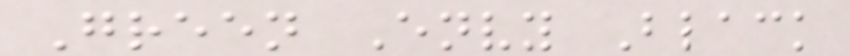Green Envy Black
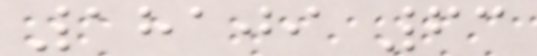18109 63
